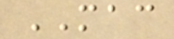MAC
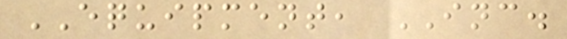EQUIPMENT, INC.
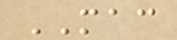MAC
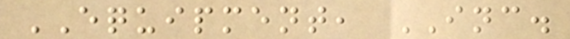EQUIPMENT, INC.
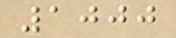1000
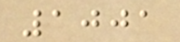1001
